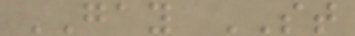GAY ST
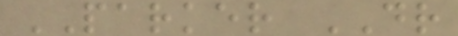PARKER DR
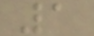1
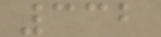332
